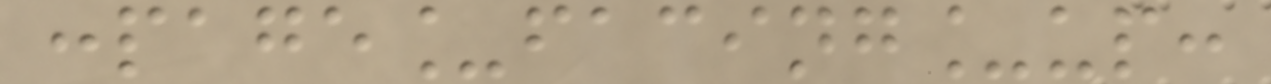:page_facing_up:
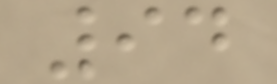94
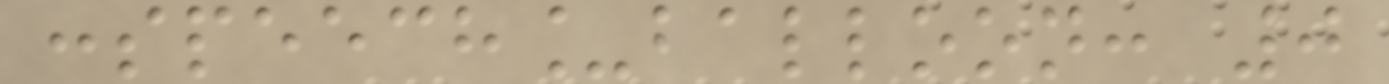:speech_balloon: 0
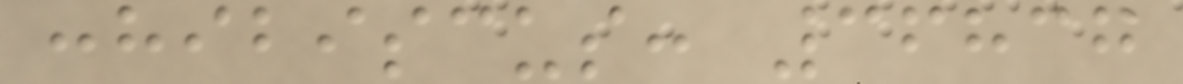:hibiscus: 36837
